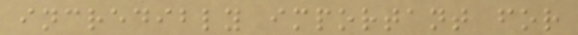incredibly important for
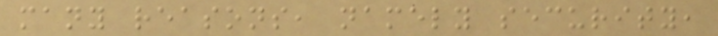many reasons, namely security,
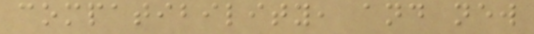compatibility, and new
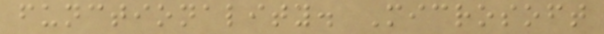functionality. Microsoft
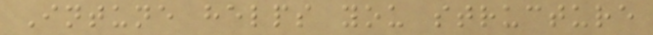Intune helps you structure
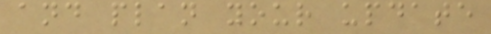and plan your update
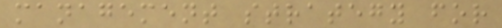management strategy for
